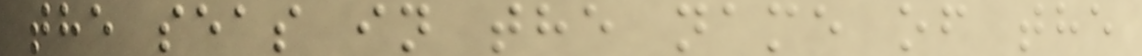the seas in the name of the
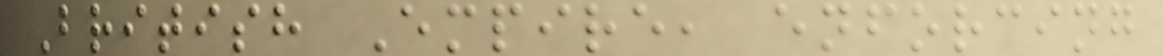British Empire, enforcing
